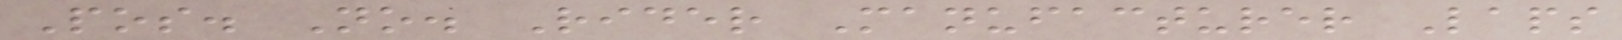Pos. No. Rider Manufacturer Laps
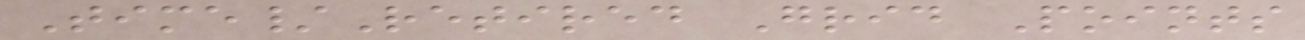Time/Retired Grid Points
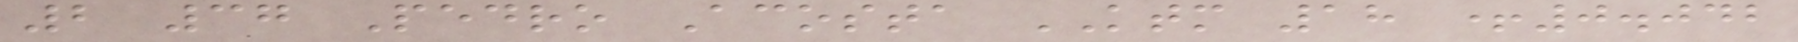2 37 Pedro Acosta KTM 18 +0.042
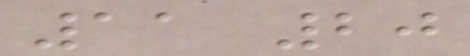11 20
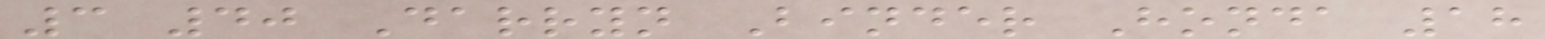3 40 Darryn Binder Honda 18
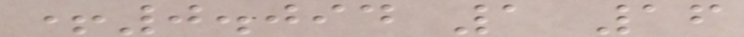+0.094 1 16
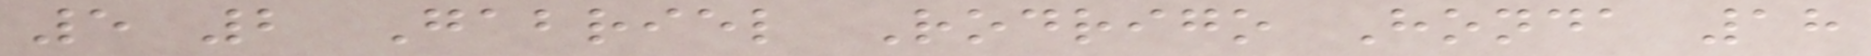5 2 Gabriel Rodrigo Honda 18
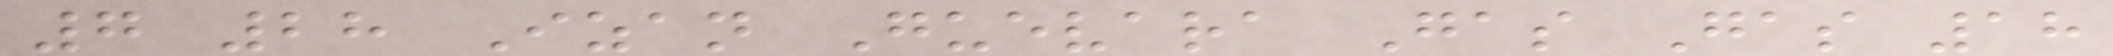7 28 Izan Guevara Gas Gas 18
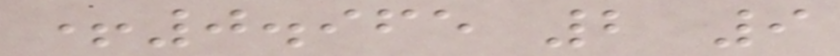+0.965 2 9
